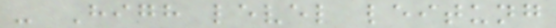- High level leitung
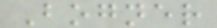Bogner
